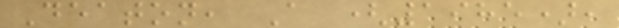Deaton, A (1985),
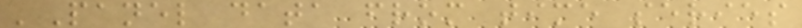'Panel data from time series
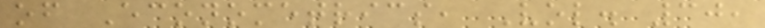of Econometrics, Vol. 30,
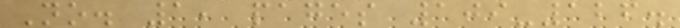No. 1, pages 109-126.
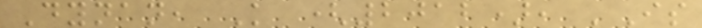Dynan, K (2012), 'Is
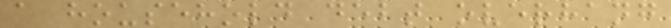a household debt overhang
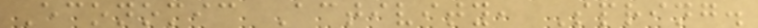Economic Activity, Spring.
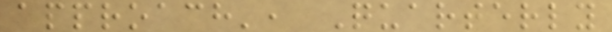approach', Quarterly
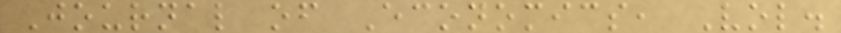Journal of Economics, Vol.
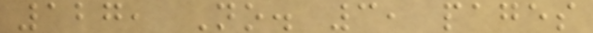127, No. 3, pages
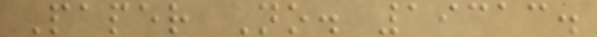Paper No. 19313.
